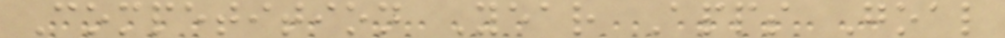Competition Year Apps Goal
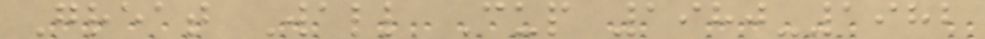Great Wall Cup 1980-1982
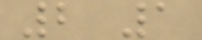2 1
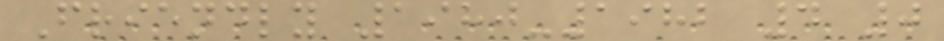Friendly 1980-1982 4 0
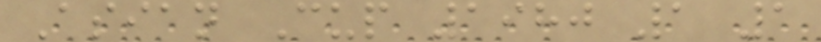Asian Cup 1980 1 1
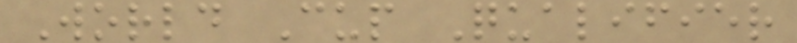World Cup Qualifier
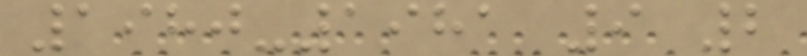1980-1981 9 2
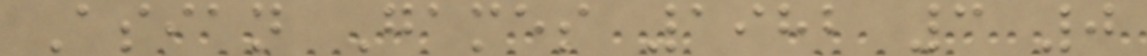Asian Games 1982 3 0
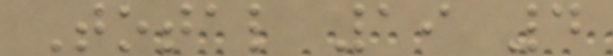Total 19 4
